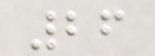26
